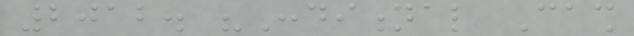2012. "Conditional Cash
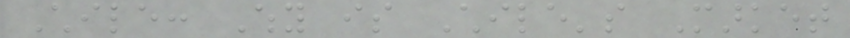Chile: Why is Chile's Market
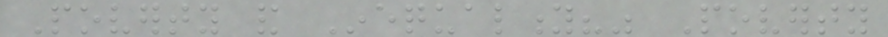Poverty and Inequality?" Poverty
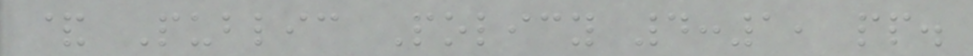& Public Policy 4:1, pp.
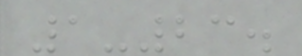1-23.
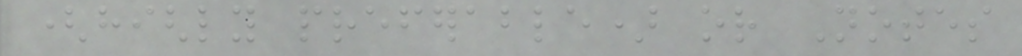(highly preferable) or Notes
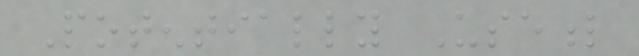Potentially Useful
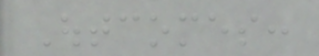Outcomes:
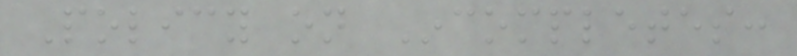Policy on Incompletes:
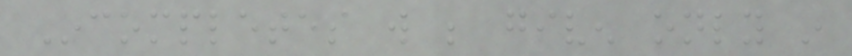Incompletes will be given only in
